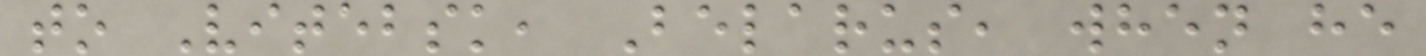to Vitebsk, Belarus, when he
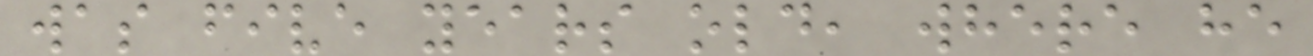was five years old, where he
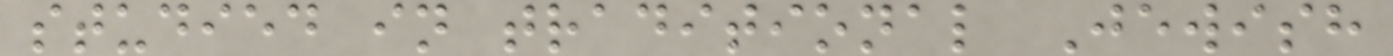studied in traditional Jewish
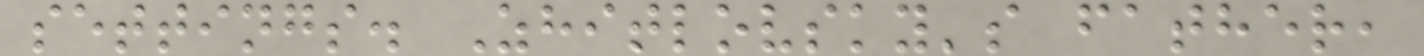settings. Zhitlovsky's father,
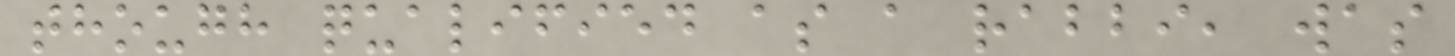though qualified as a rabbi, was
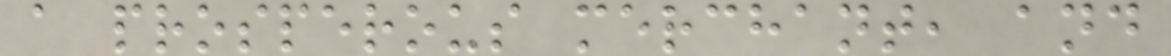a prosperous merchant, and
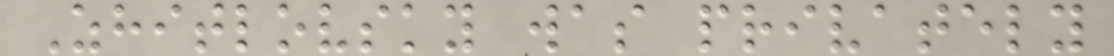Zhitlovsky was privately
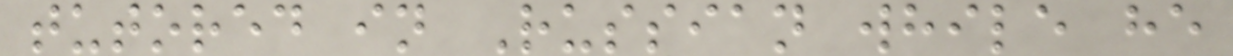tutored in Russian while he
